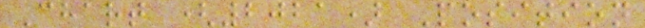Chart (2021) Position
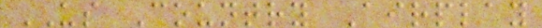US Country Airplay
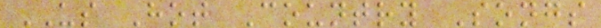US Hot Country Songs
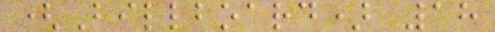(Billboard) 18
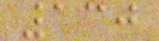130
